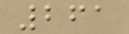261
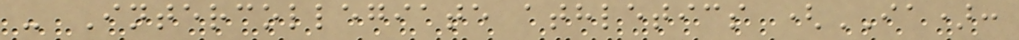- Intercollegiate athletics (IA):
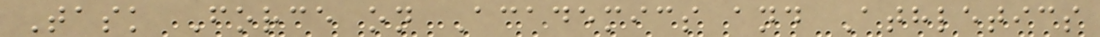Task Force on Academics and Athletics
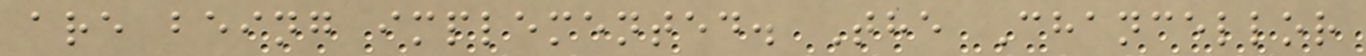are being implemented. The Chancellor
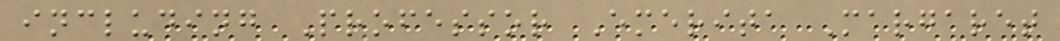including Professor Emerita Margaret
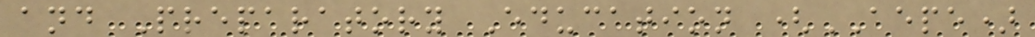and Preparatory Education (AEPE)
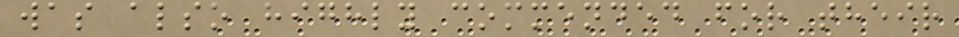was also highly commended for their
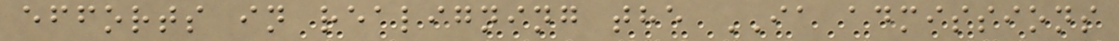efforts in realigning the IA admissions
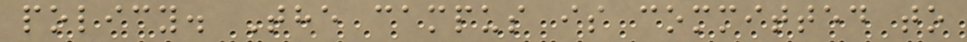policy. The campus is committed to
